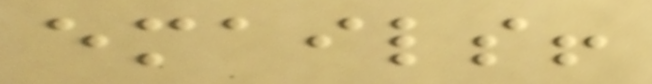emails!
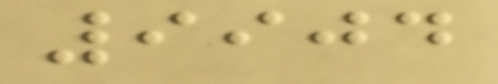9904
